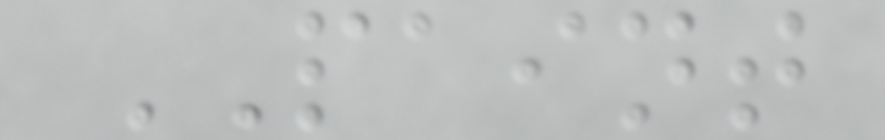PAINT
